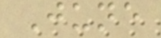June
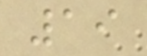19
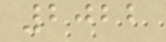2022
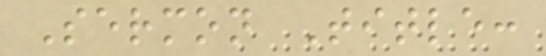Sermon Title:
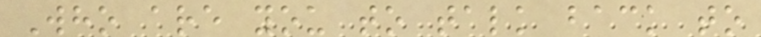Who are you to talk back to
